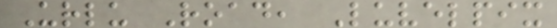Urlu Road, Luvelpix
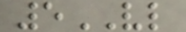5VL
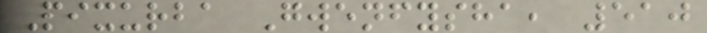Pixurba Gwenfysha, 510
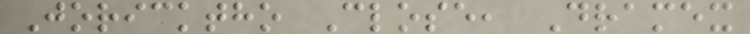Joricktho Close, Dramex
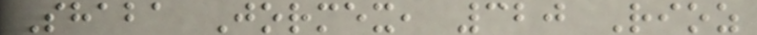Shaba Jormex, 320 Rioz
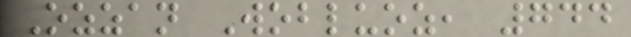Ozzan Wobluoz, 744
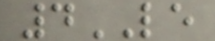4LE
